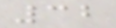32
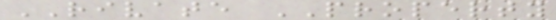RIVATE PROPERTY
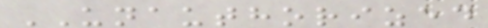UNAUTHORIZED
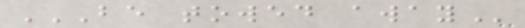BE TOWED AWAY
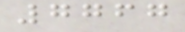7767
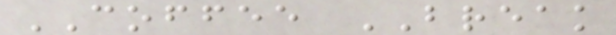COFFEE BREAK
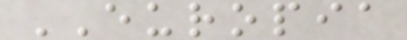EUROPIA
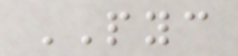PYC
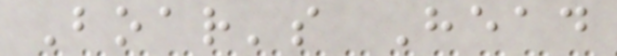Boar's Head
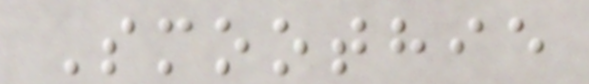Smoothie
